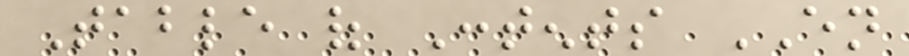Table of Contents EN
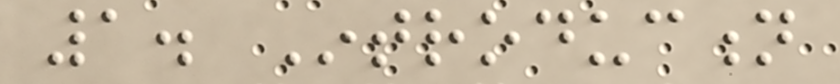1. Introduction
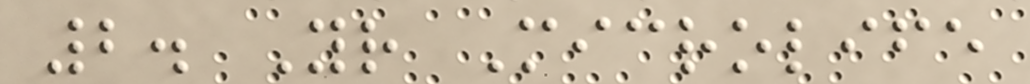2. Your Microlife
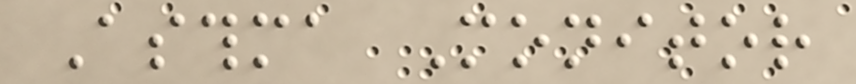Asthma Monitor
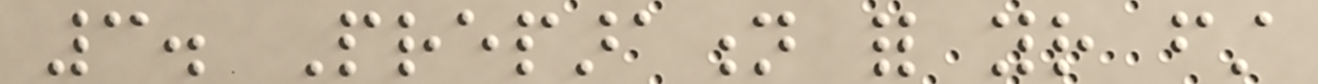3. Preparation for your first
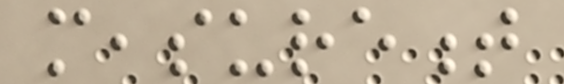measurement
